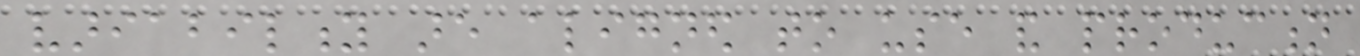variability are aligned to use and production
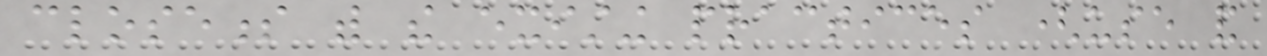closeness with the existing practices (use and
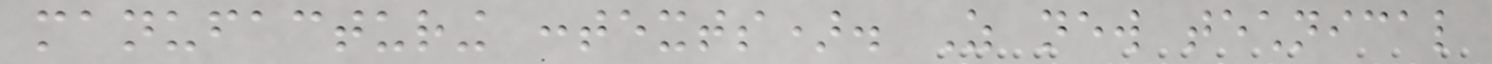manufacturing contexts). As new technical
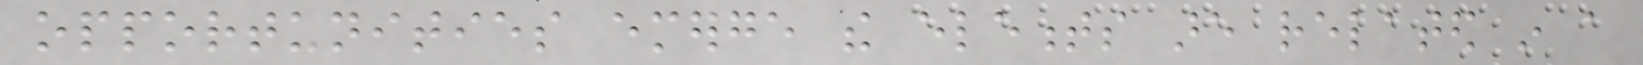opportunities emerge the elements are related in a
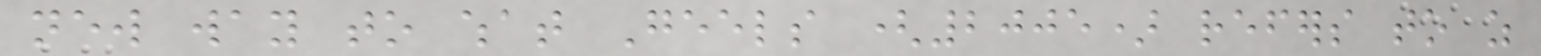new way to what Geels (2005) refers to as
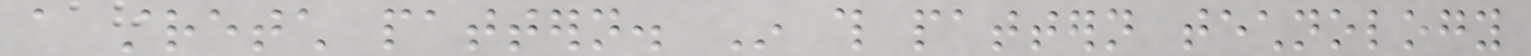a stretch pattern. In this pattern technology
